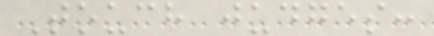Touch judges:
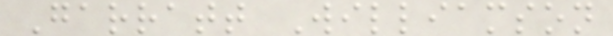Garratt Williamson
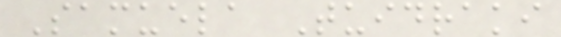Samuela Tuidraki
